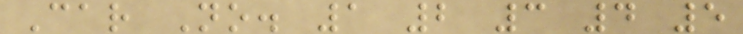Car No. 1 2 3 4 5
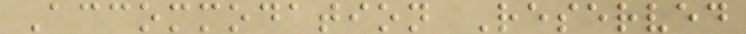Accommodation Reserved
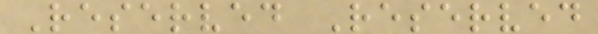Reserved Reserved
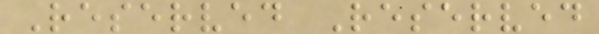Reserved Reserved
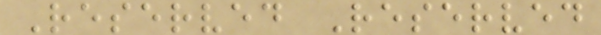Reserved Reserved
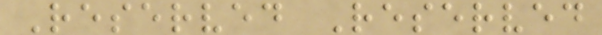Reserved Reserved
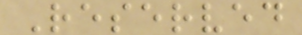Reserved
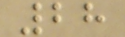28
